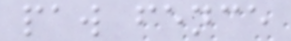paw fence
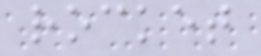rocket
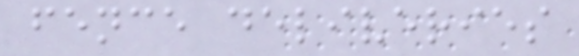fence deliveries
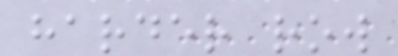harder row
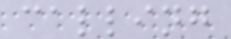calling
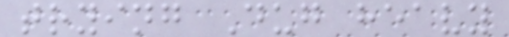trying Dug heavy
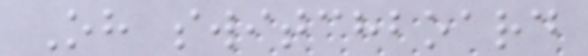Oh switchboard
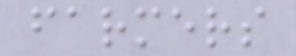farmers
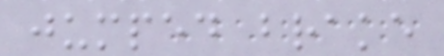jumped brake
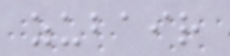zubair
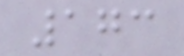173
